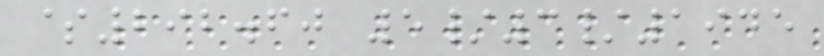$292.60 5/3/1945
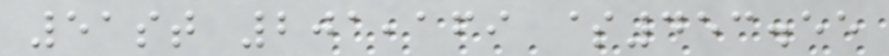51st 201,169 $453.55
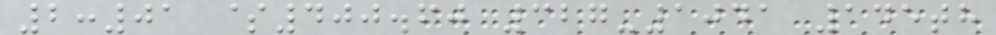2:01 $400.60 327-1041 145th
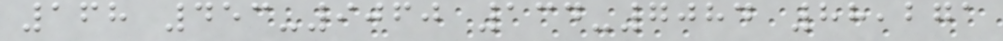168 453-9060 134-7084 88,271
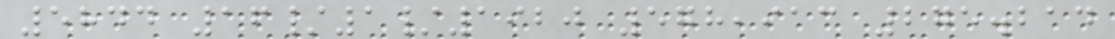5844 16/1/1920 578,913 275.214
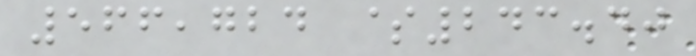566,724 $243.40
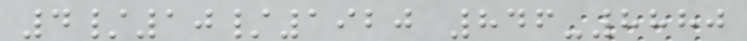4/10/1920 846-8880
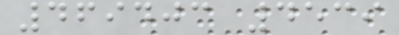469403 4539
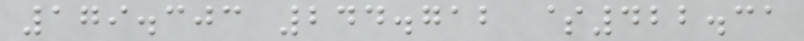179.303 244.712 $422.31
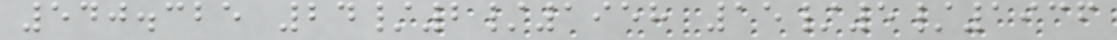540.325 24/2/1958 15/5/1936
